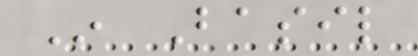In Basil
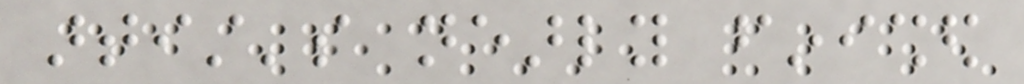artist's nearly finished
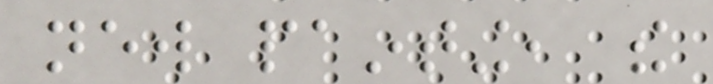new painting, the
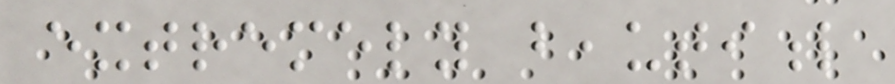extremely beautiful
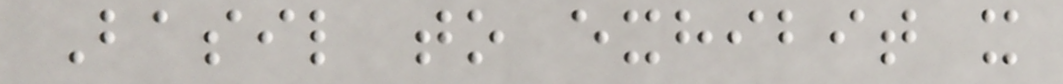Basil to exhibit it
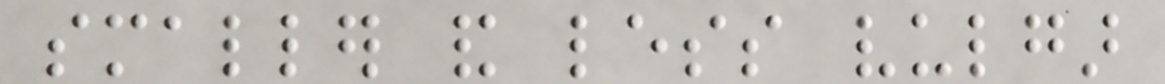smaller and less vulgar
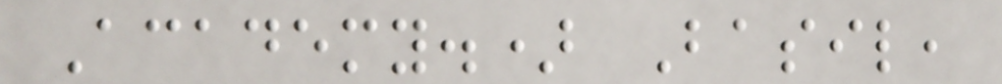Academy.) Basil,
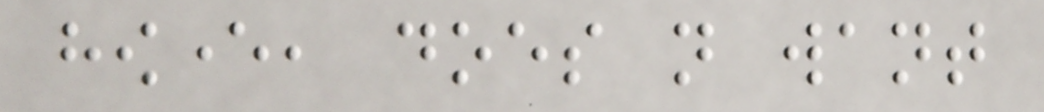however, does not want
